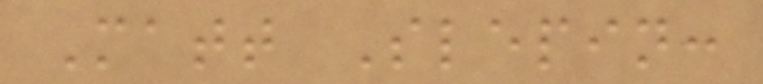Matt Slepin:
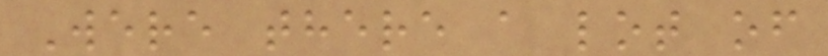Were there a lot of
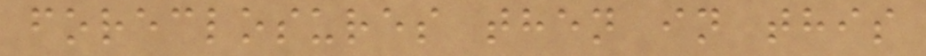foreclosures then in this
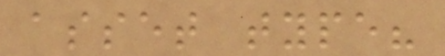asset type?
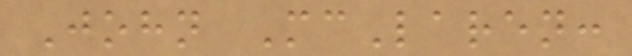John McLaren:
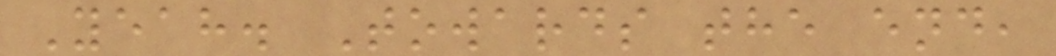Yeah. Towards the end,
